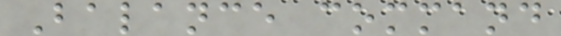Balance command
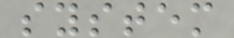system
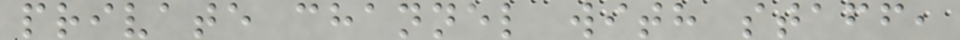private channel with staff,
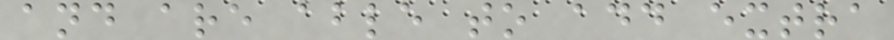and are able to add extra
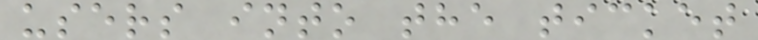users into the ticket
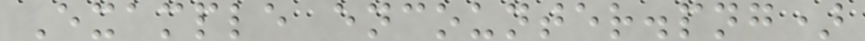Example encounter.png)
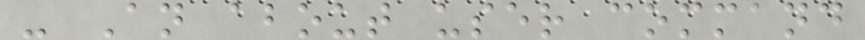- An about user command
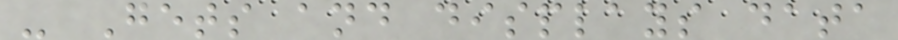- Gets and displays data
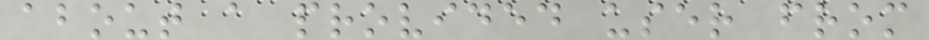about a provided user from
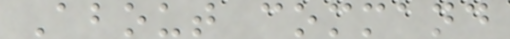About command
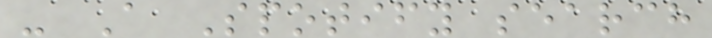- A Spotify search
